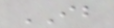IB
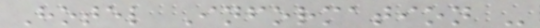Hotel Information -
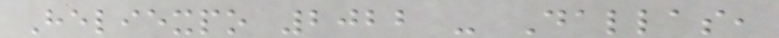Heliexpo 2022 - Dallas,
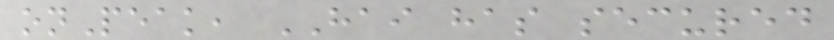onPeak, HAI has secured
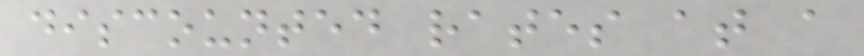discounted rates at a
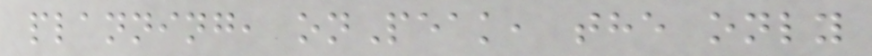planning, onPeak, the only
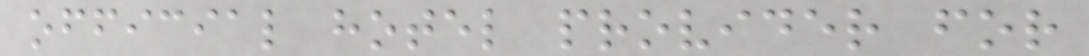official hotel provider for
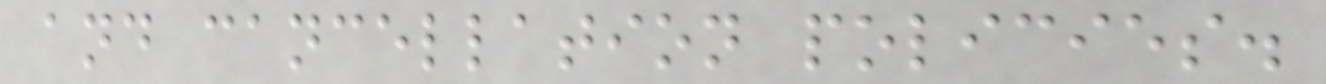and cancellation policies.
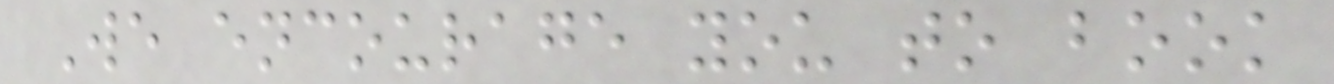We encourage you to book
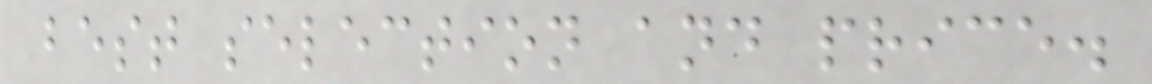best selection and price.
